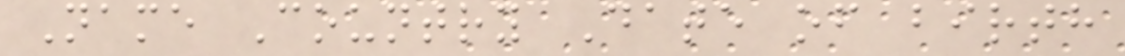Name Country Date of birth
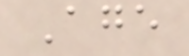Age
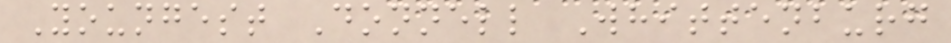Youngest Donnell Whittenburg
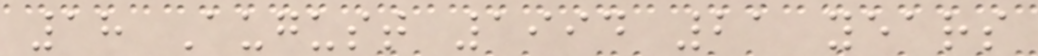18 August 1994 21 years
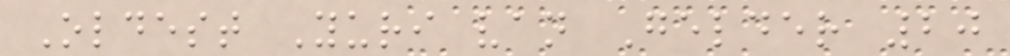Oldest Yuri van Gelder 20
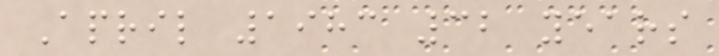April 1983 32 years
